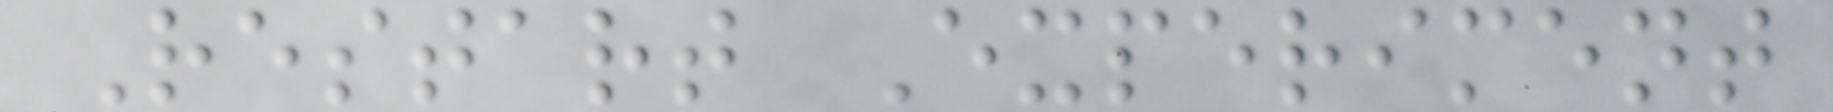Restart Experiment
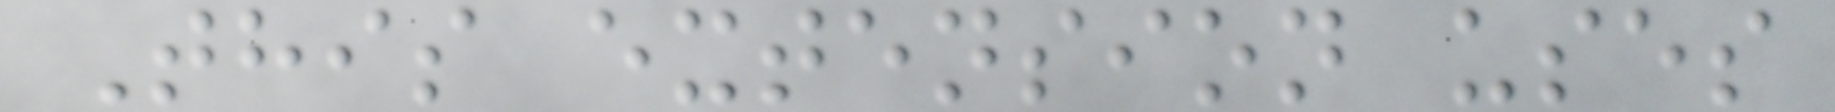This extension uses
